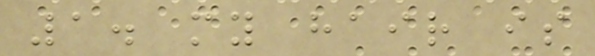1. my hair is
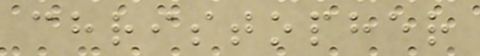christopher
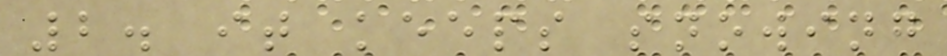2. it keeps snowing
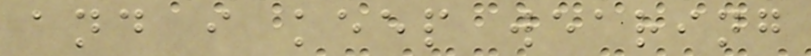and i keep wearing
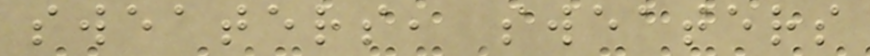sweaters, sweaters
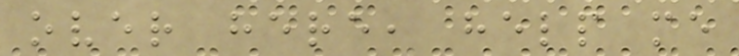over here, help me
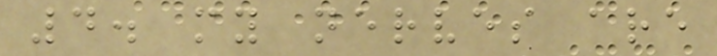4. my nerves are
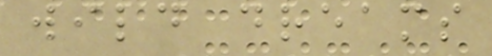wild dreams
